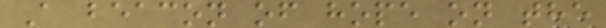A beacon of hope on the
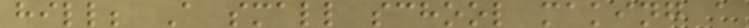hill; A small school making a
